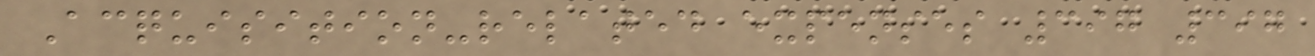Acquisition-related expenses 397 397
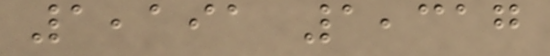1,191 1,317
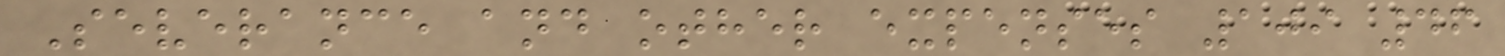Severance and other expenses 109 46
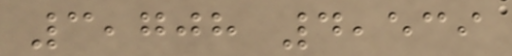3,708 4,539
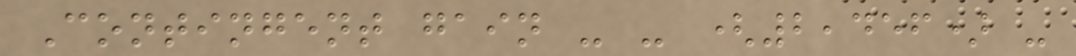Contingent gain - - (2,456) -
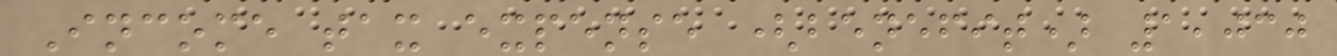Income tax expense (benefit) 1,030
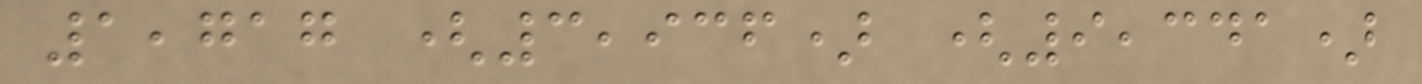1,717 (3,936) (9,341)
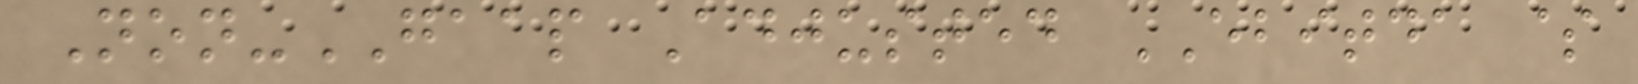Non-GAAP Adjusted EBITDA $
